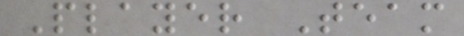Player Team
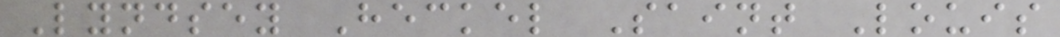Lyndsey Heckel Saint Louis
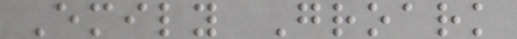Emily Groark
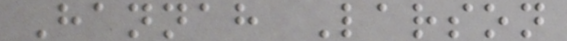Hannah Larson
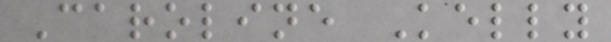Caroline Kelly
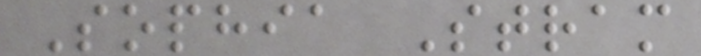Sophia Stram
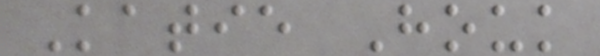Katie Houk
